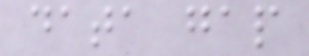data gap
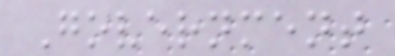Government
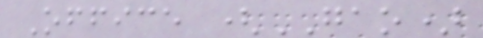Office (GAO)
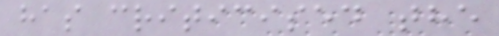has criticised the
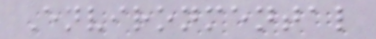Environmental
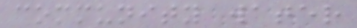community water
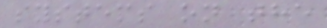systems on the
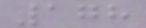178
